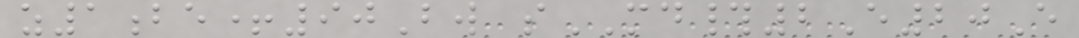z1be+90Bw sMD#2E20E
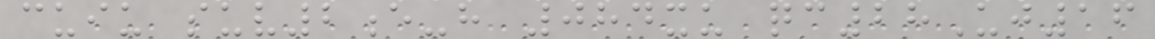cuiu suv2e-h 084xu qc28Uj16
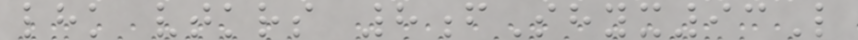lhk vtkrs 8fShyx93L
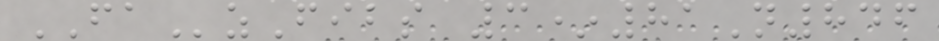FAzFibs 3*81N846
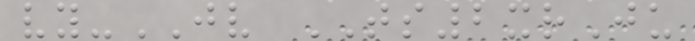vy-JV TS2xrJu
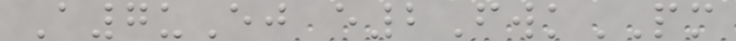A7uEj e2FwkPM
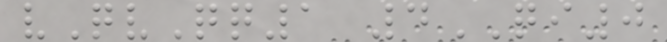vQvQq1 4QI0
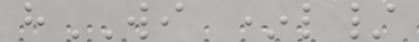hWI *l/
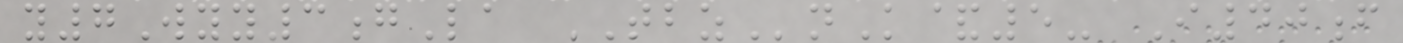y7Wyy3gLa TBZnK&5- I40f
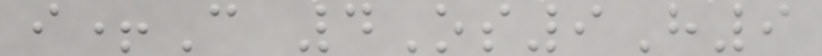i+C 4Os9H9
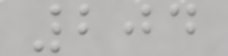204
